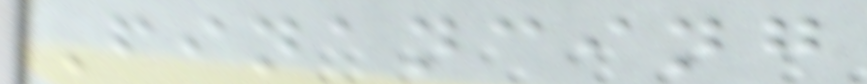Financing
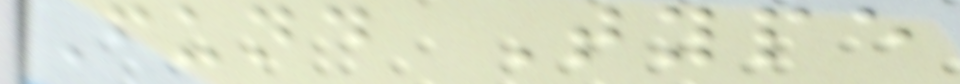Fund Type
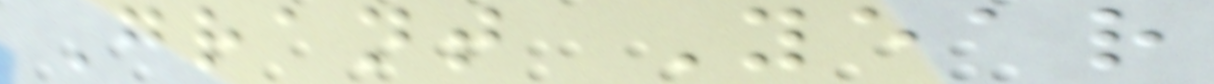Grant Year
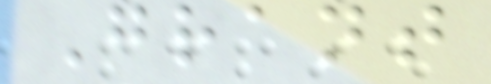Grant
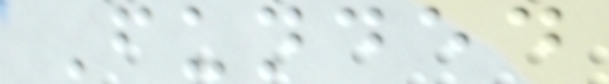Funded
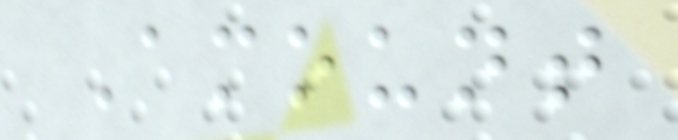Amount
